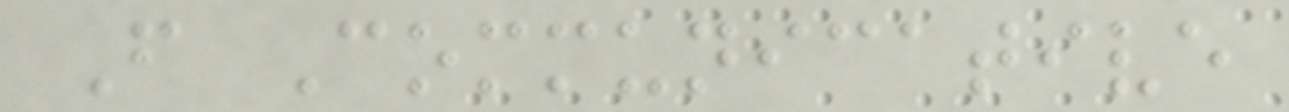From Communicative
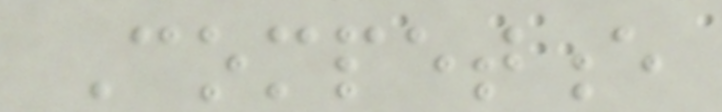Competence
